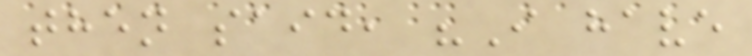then said, "I have
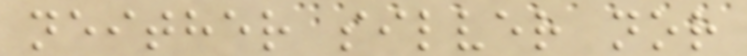neither silver nor
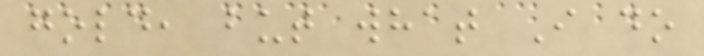gold, but what I do
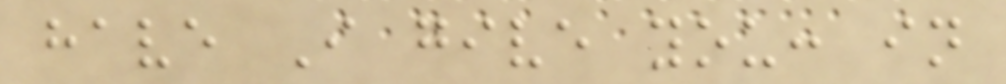have I give you: in
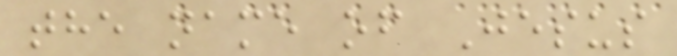the name of Jesus
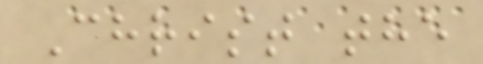Christ the
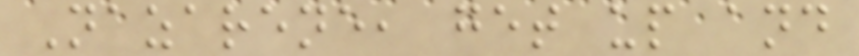Nazarene, get up and
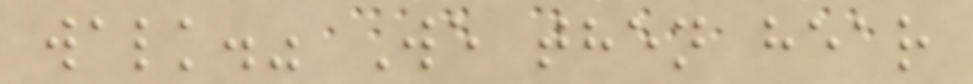walk." We then hear
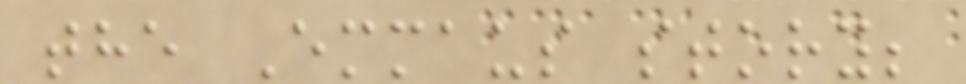the Emmaus story;
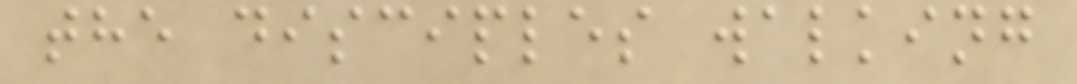the disciples walking
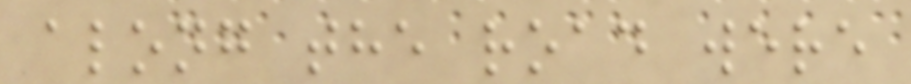along the road were
